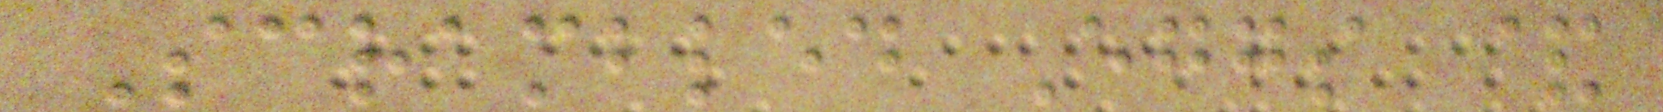Scrambled Eggs &
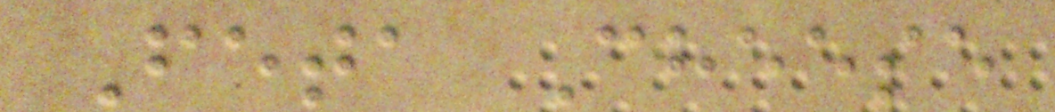Feta Cheese
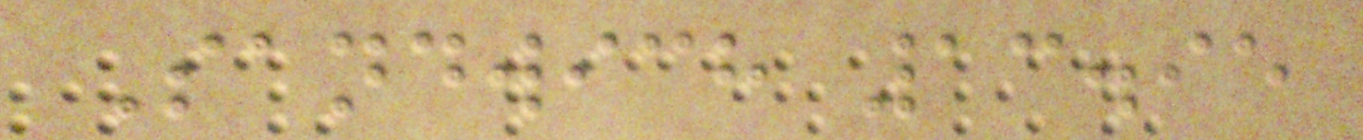Sandwich 13.95
